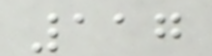117
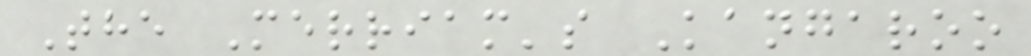The Merriam's Kangaroo
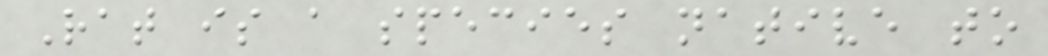Rat is a species native to
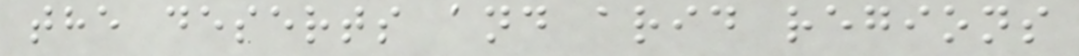the deserts and arid regions
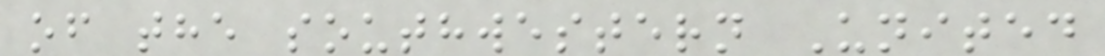of the southwestern United
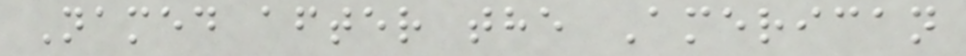Named after the American
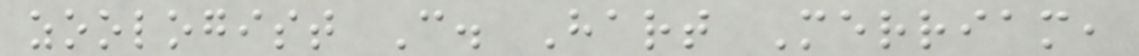zoologist C. Hart Merriam,
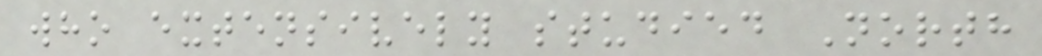who extensively studied North
